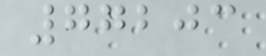77203
